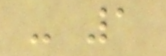- 1
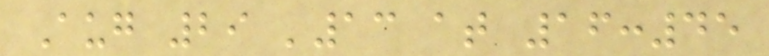Aug 29 '13 at 16:45
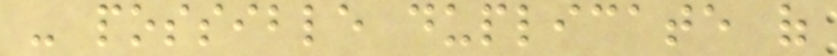- possible duplicate of
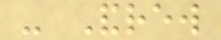- Andrew
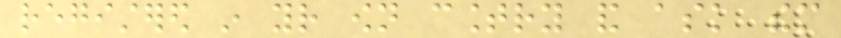registered in your own country and ask them
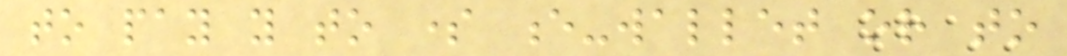to pay you to some e-wallet or to
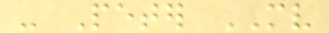- Peter MV
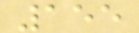155
